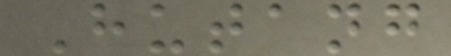Hutang
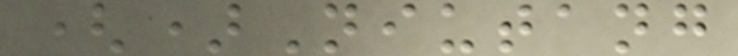()Niutang
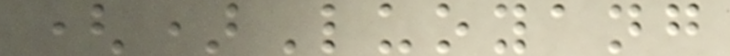()Luoyang
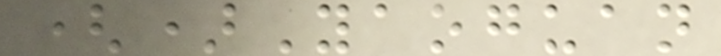()Yaoguan
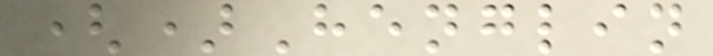()Henglin
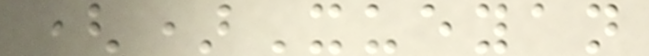()Xueyan
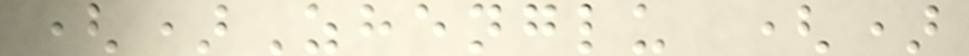()Zhenglu ()
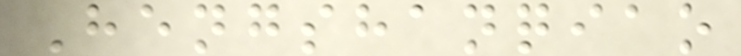Hengshanqiao
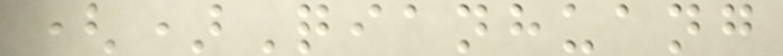()Qianhuang
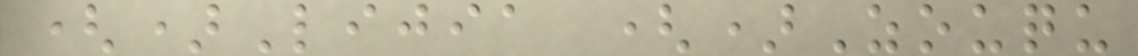()Lijia ()Zouqu
